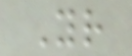Your
